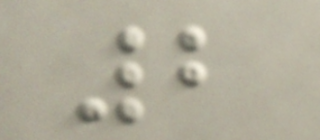2
